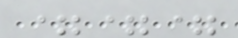===
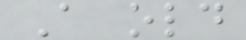A old
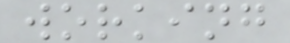working
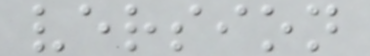version
